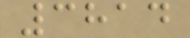3814
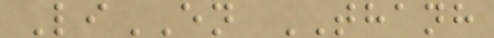LiEN THANH
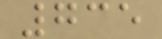735
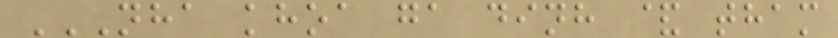NHA KHOA GA DINH & THAM
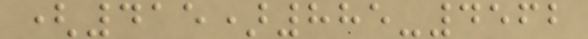(415)885-4562
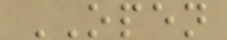OPEN
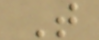T
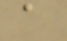a
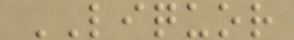LIQUOR
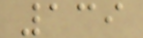139
